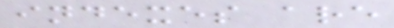indexes are
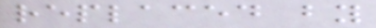replaced by
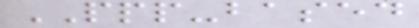PPP-based
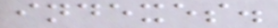indexes.
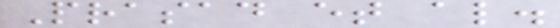Prasad et al.
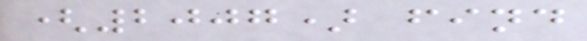(2007) find
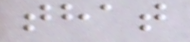that
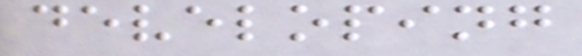developing
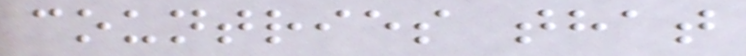countries that
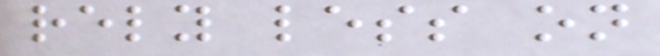rely less on
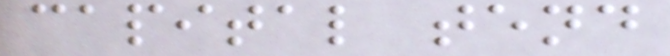capital tend
